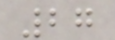27
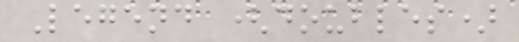Legend (doubles)
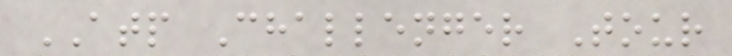ATP Challenger Tour
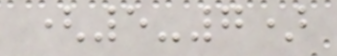(5-7)
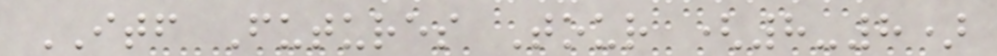ITF Futures Tour (8-8)
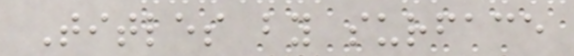Titles by surface
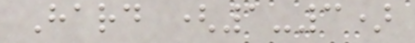Hard (1-3)
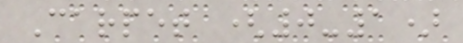Carpet (0-1)
